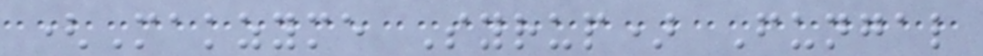(Makzyme Syrup) Fungal
